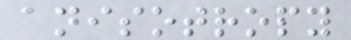anisotropy
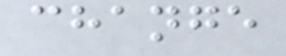change
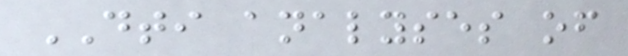DTI analyses of
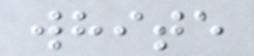white
